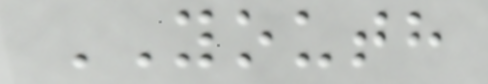YOUTH
